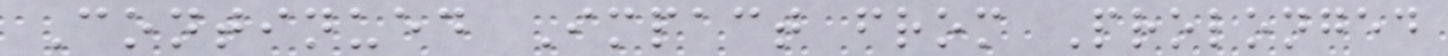Continued Impact from Prolonged
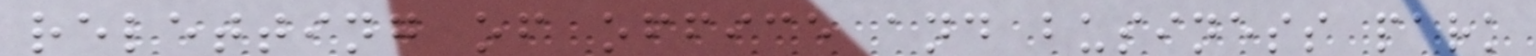reletting of office and business park
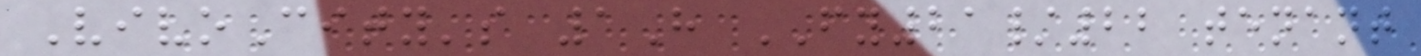VivoCity's 1H FY21/22 tenant
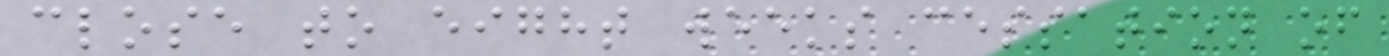close to eight weeks cessation of
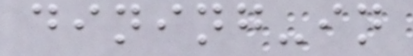dining-in
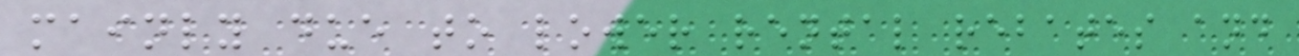mainly due to lower rental rebates and
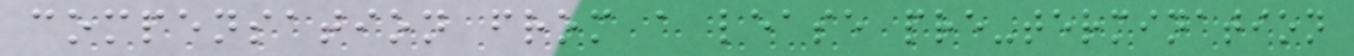compensation from a lease pre-termination
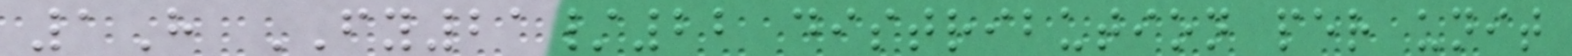1H FY21/22 distribution per unit
